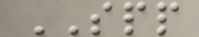SPP
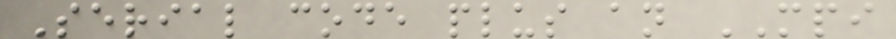Serial code plus an MPI
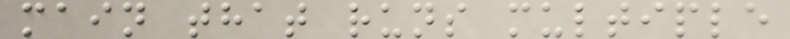main that runs multiple
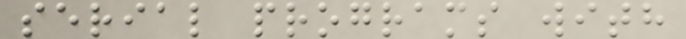serial programs with
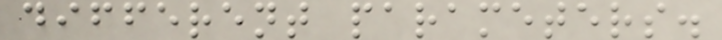different parameters.
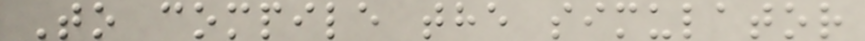To compile the simulator
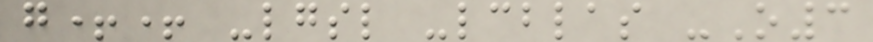g++ -lgsl -lcblas -O3
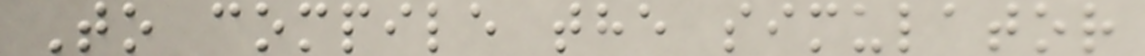To compile the simulator
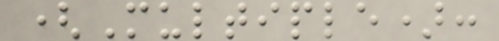(Multiple):
